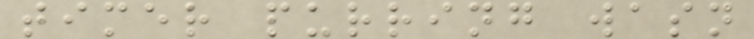timer purring wasn
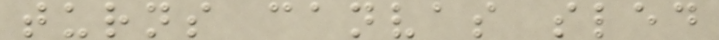turns canvas sled
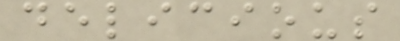delicious
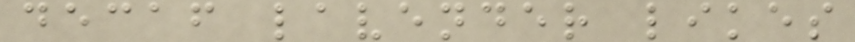decaf lavender likes
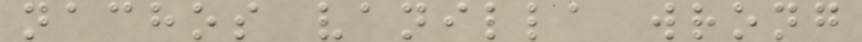nachos vanilla wrong
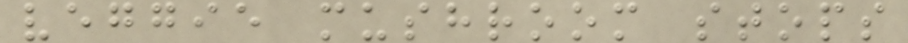veggie mushroom stops
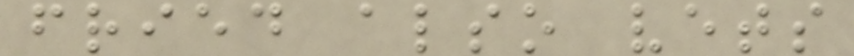fried also vets
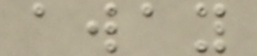away
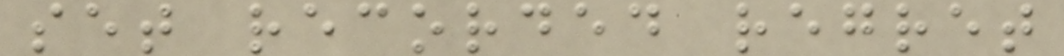set recorded regret
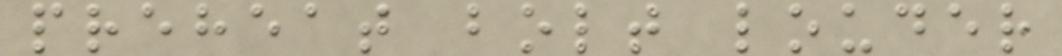preheat bolt louder
